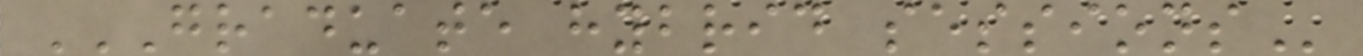GRADUATE HYBRID SESSIONS
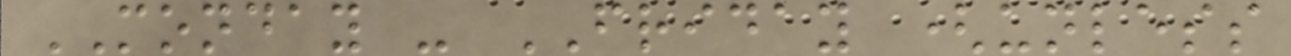MONDAY - FRIDAY (unless
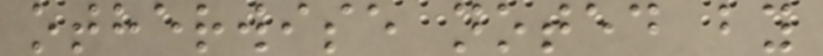otherwise noted by
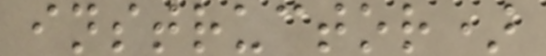instructor)
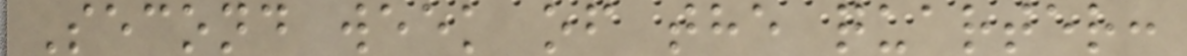Second week of the quarter:
